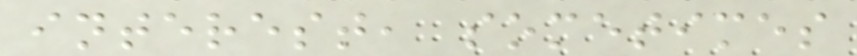interest, sometimes
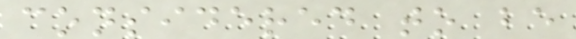considered to be
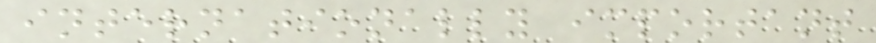internationally important
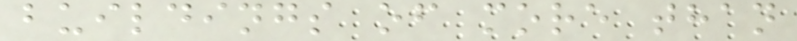buildings of more than
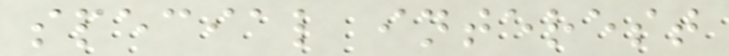special interest
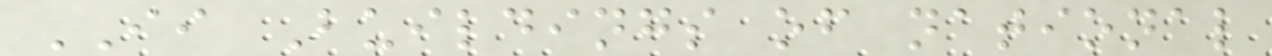II Buildings of national
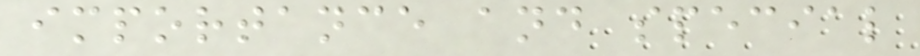importance and special
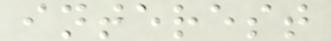interest
